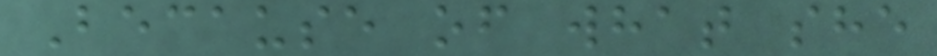Because of what she
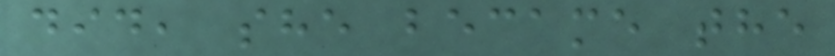did, she became the
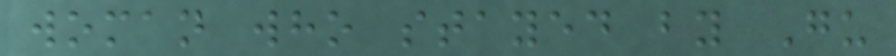woman who stayed by Gu
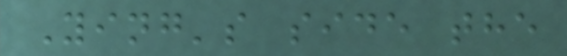Ying's side the
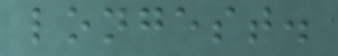longest.
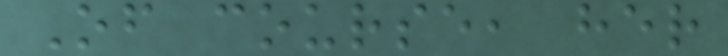Of course, her
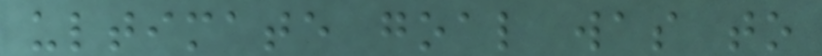ultimate goal was to
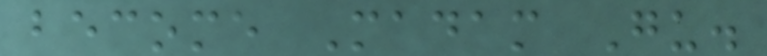become Madam Gu.
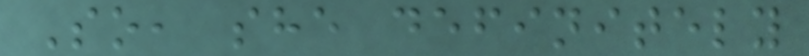So, she definitely
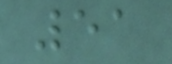51
